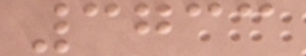3733
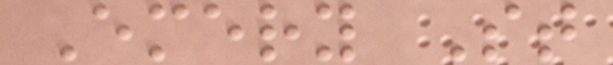Emery St
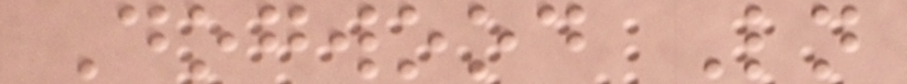Dogwood Ln
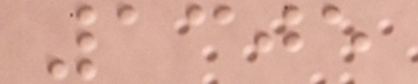1305
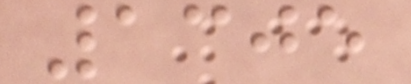1305
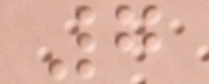7
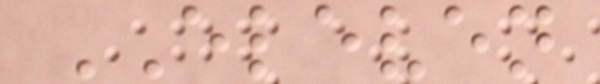ELEVEN
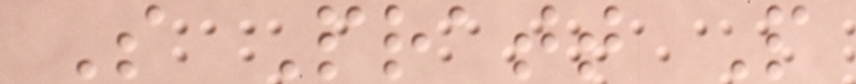S Pratt P
